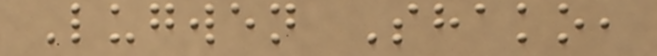Lugwen Shako,
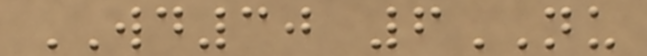WD30 6NU
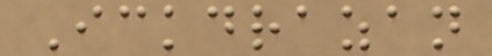Ickdrazan
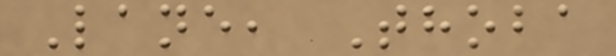Lane, Thoba
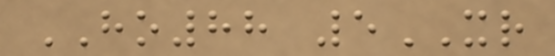HO88 5XR
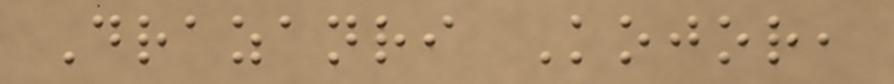Drazanri Kojor,
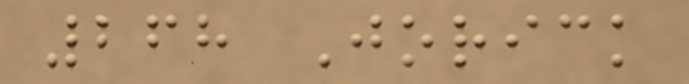268 Jorick
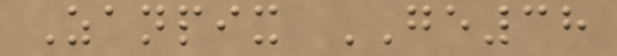Zanpix GE38
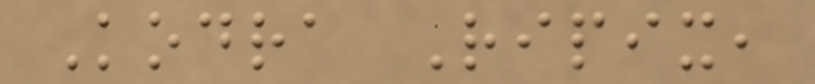Kodra Ripix,
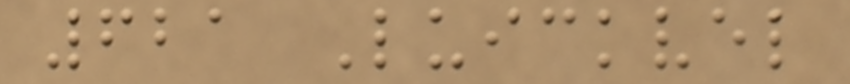621 Luickvel
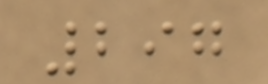297
